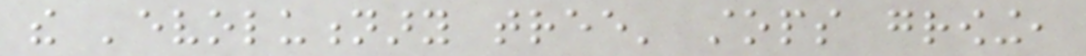the 'evolutionary tree' stops growing,
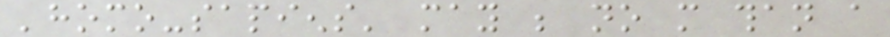'homo-sapiens' may be no more than a
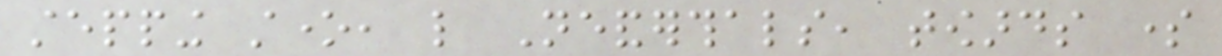stepping stone, like Neanderthals, towards some
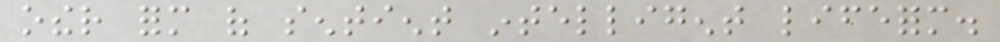other form of sentient intelligent lifeform.
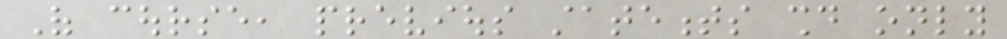Of course, previous statements should only
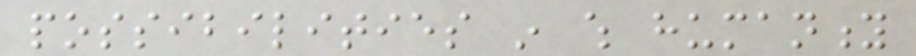possibilities in which humanity
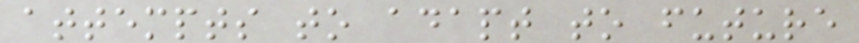attempts to adapt to future
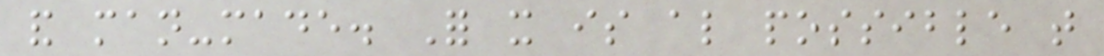and man-made. For it is also possible that
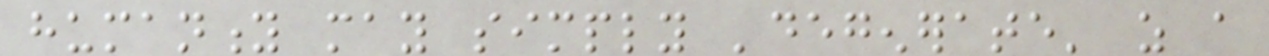humanity may simply 'degenerate' as a
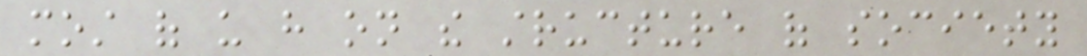most of us have on the structure of society
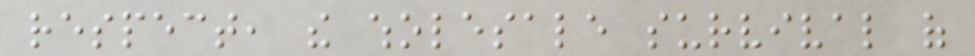respect, the wholesale survival of
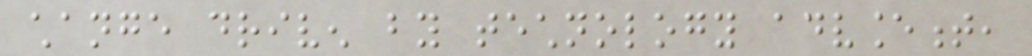change driven by technology advancement,
